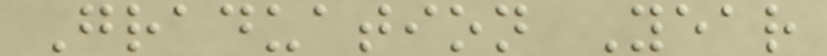Graduation Year
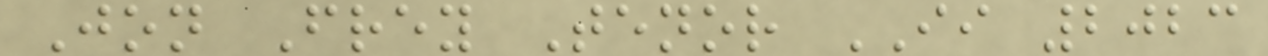Jon Frey Tenor II 2023
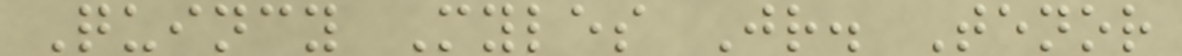Quincy Myles Jr. Tenor
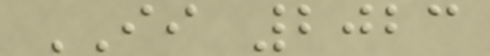II 2023
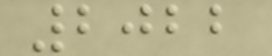2022
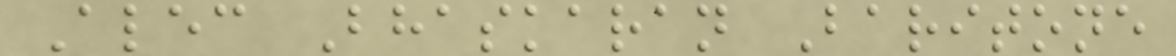Alec Bhaskaran Baritone
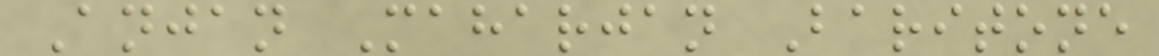Anjan Maharjan Baritone
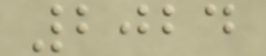2024
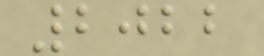2022
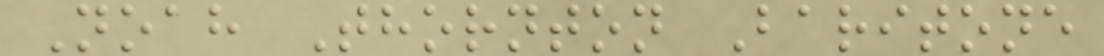Noah Thornton Baritone
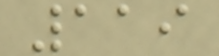119
